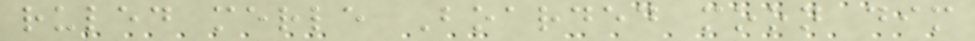ruled merle Boarded moon dim
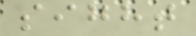sight
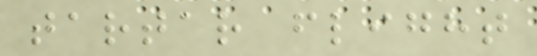tartar flight
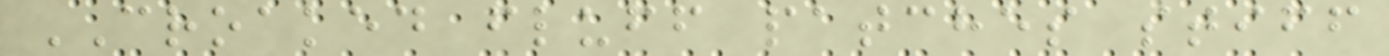CROAKED fluff patches stiff
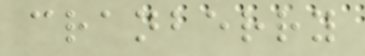cranberry
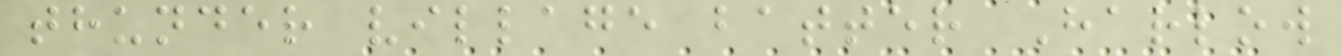thunder village batter Harlow
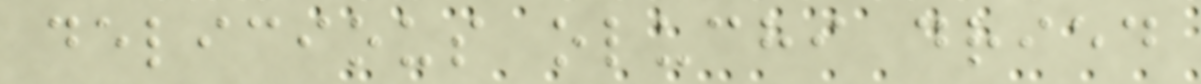delicious oluchi dried
